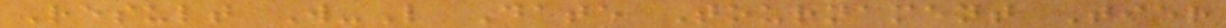Result W-L Date Tournament Tier
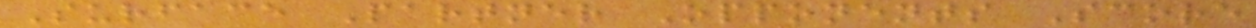Surface Partner Opponents Score
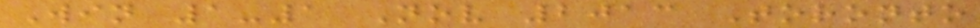Win 1-1 Nov 2013 Toronto
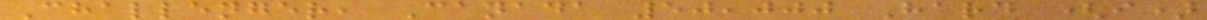Challenger, Canada 50,000 Hard (i)
